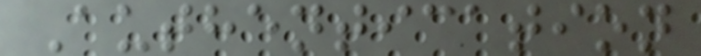Authentication
